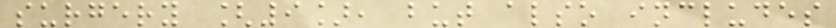surgery [9], but also includes
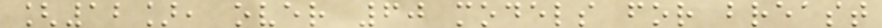[12], over 60 models for breast
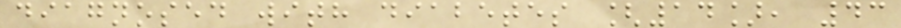diagnosed with diabetes [14], 43
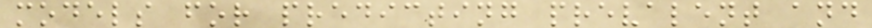models for predicting prevalent and
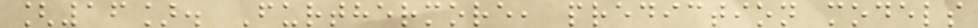[16]. Furthermore, prediction models
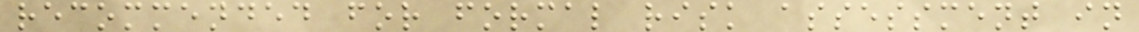recommended for formal risk assessment in
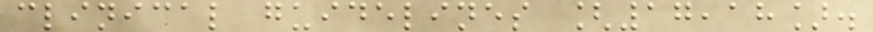clinical guidelines [17,18].
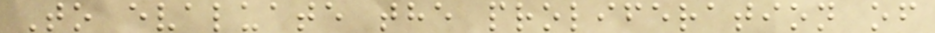To evaluate the proliferation of
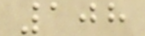108
